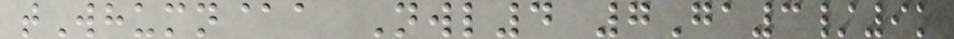tWhumn@a Nwl4 7Ga3/9k
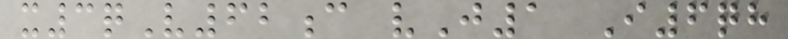x3qV62c vJ1 I6qh
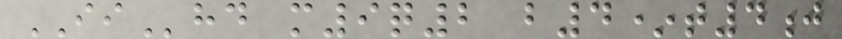IIhd m9q2 b4*t4j
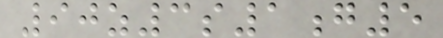90z3s1g5
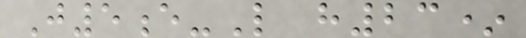J5e-L h23*
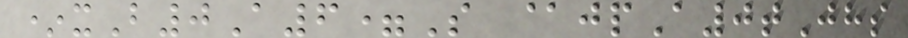*xB0A6=S @jpA0tJhs
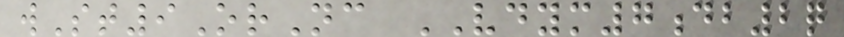wSt9OrNc VDYM7db2q
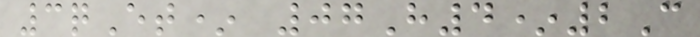3qEt* 07H4*2C
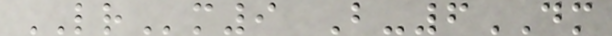LRm9 B-6DM
